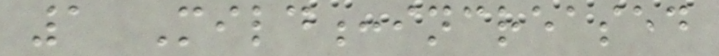1 Mild:increased
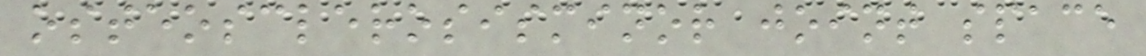osteosclerosisminor joint space
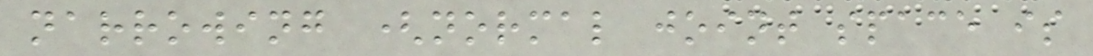narrowing (normal joint space is
